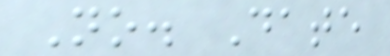No. Date
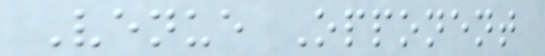Venue Opponent
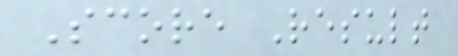Score Result
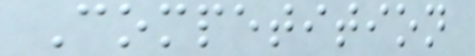Competition
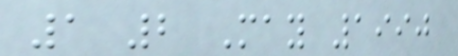1 2 May 1990
